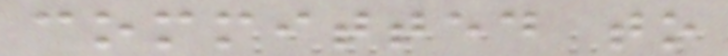committed to
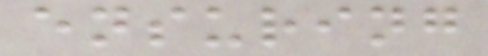ensuring
